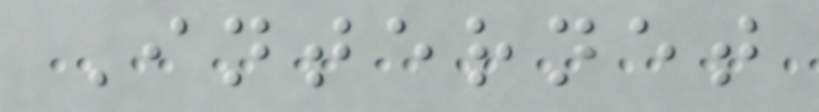Internet
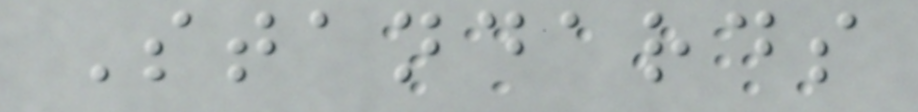Standards
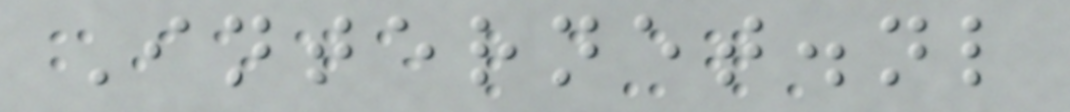Internet.nl
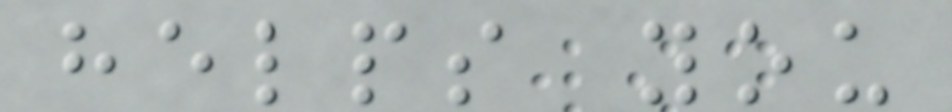helps you
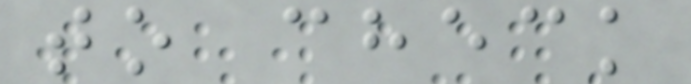to check
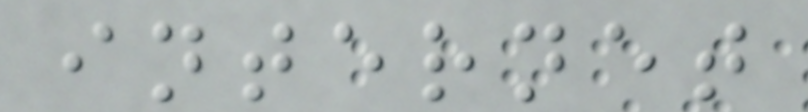internet
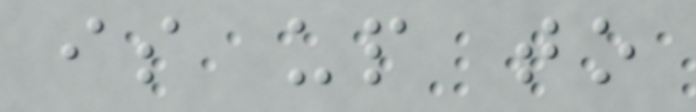is up to
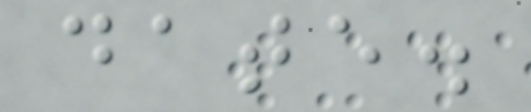date.
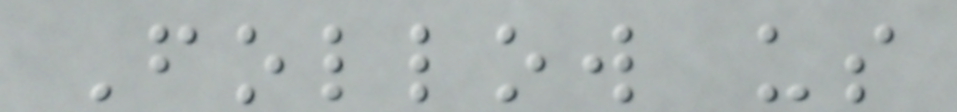Follow us
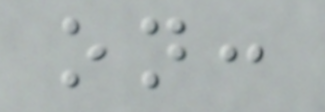on:
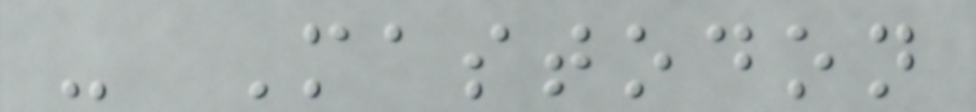- Mastodon
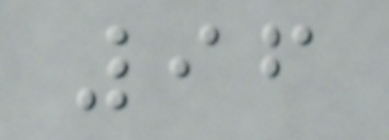96
